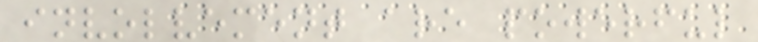involvement are powerful
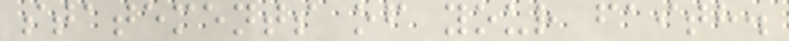statements of your faith.
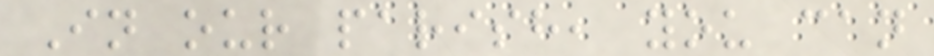In our parish, you can
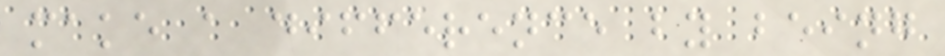make a difference by being
